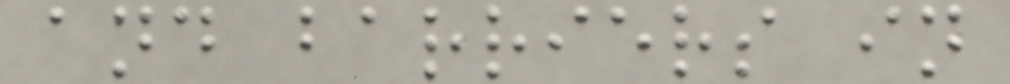and barriers in
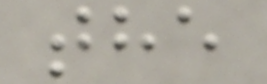the
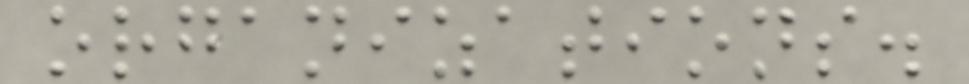organizations.
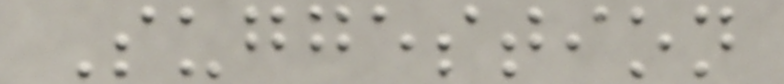Suggestion
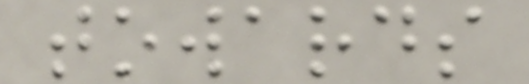towards
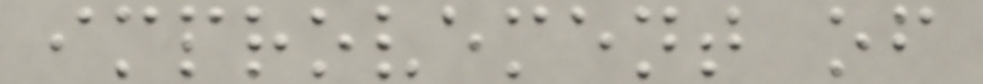improvement of
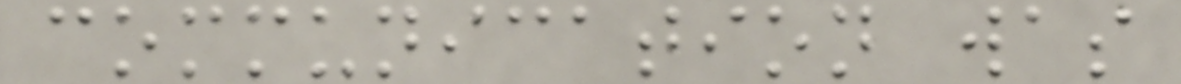communication was
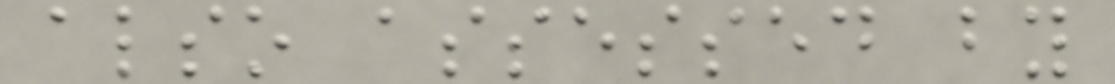also assessed by
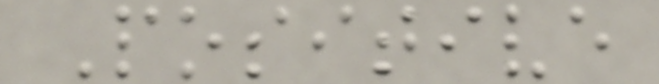Positive
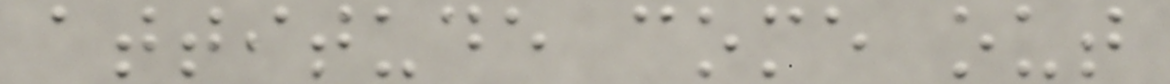attitude come out
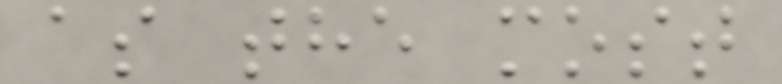as the most
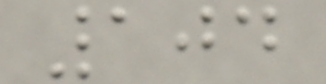104
